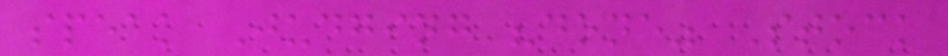speak Judging "done" Stock
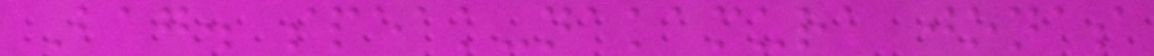Bag. speak-nakamura jonas
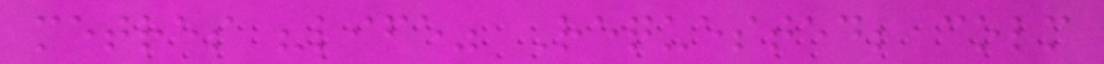metres "life" Requested; colm
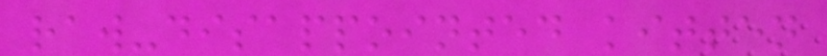raw-disappointed kitten
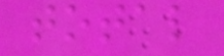total
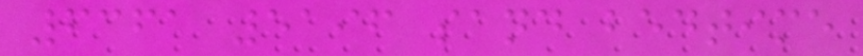6361 5196 sand bedtime
